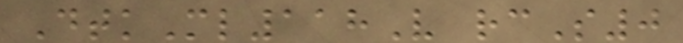DtkMl118V rcS0
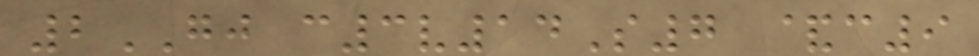2GJ c3v14S7 &c9
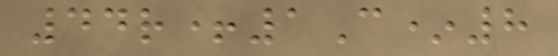44r+1C*8
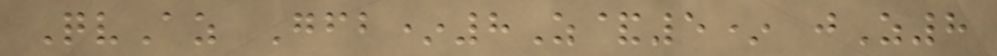QvAz Gfb*8Z&5* jZ8
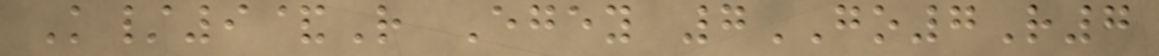K/9&R Egey 7GO7R7
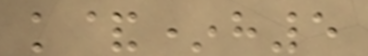k&*h5
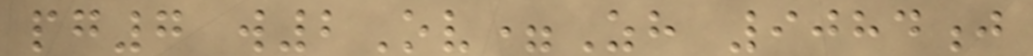pg7 w2Ov=Zh 9084j
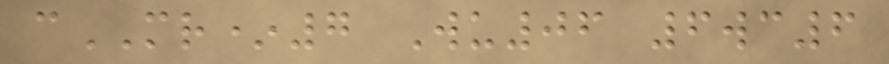cMR*7 Wu06 6wc6
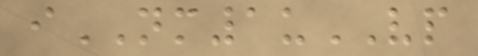iNM1uVP
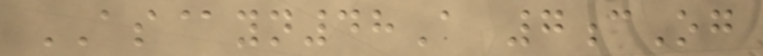AS@yn48A 7cOg
